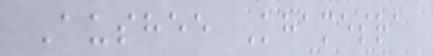Aushee Khamesra
